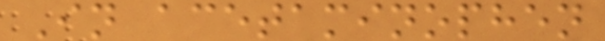In acetaminophen
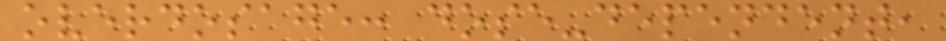overdosage: dose-dependent,
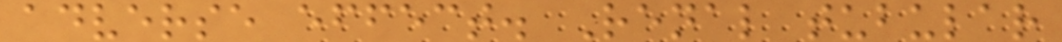adverse effect. Renal tubular
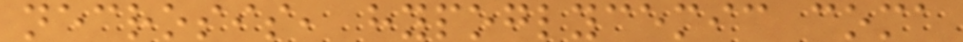necrosis, hypoglycemic coma
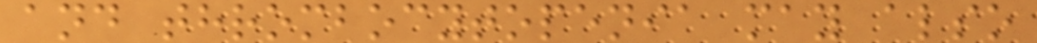and thrombocytopenia may also
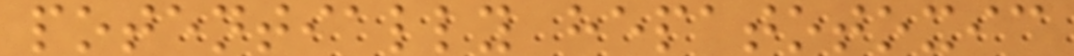potentially hepatotoxic
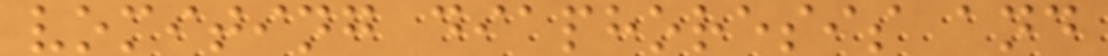vomiting diaphoresis and
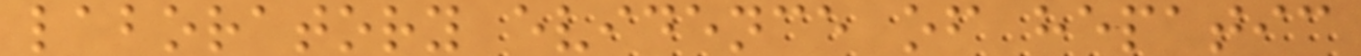laboratory evidence of hepatic
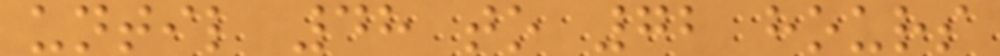until 48 to 72 hours
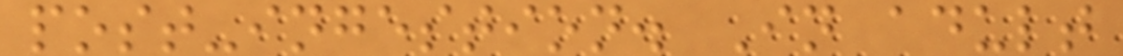post-ingestion. In adult
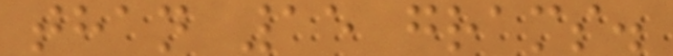than 15 grams.
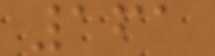161
